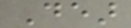Dear
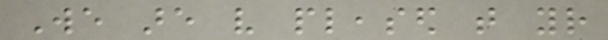We are very pleased that your
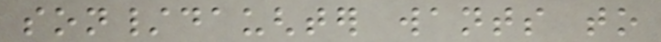son/daughter wants to
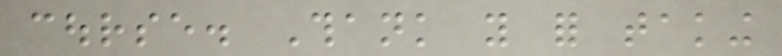course. Thank you for taking
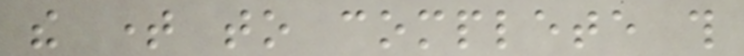the time to complete this
